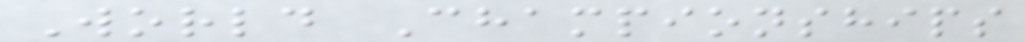World Championships
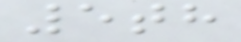5th
